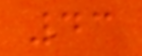43
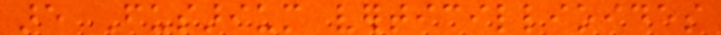are Fusarium verticillioides
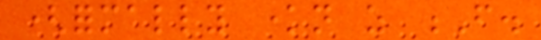(formally known as F.
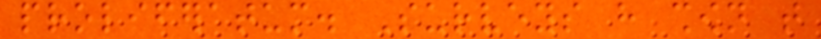proliferatum. Surveys have shown that
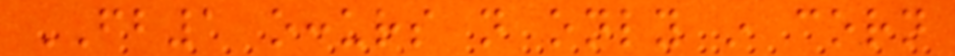FB1 occurs not only in corn
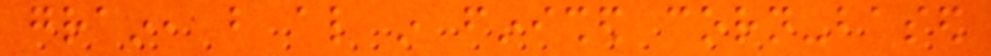grain, but also in finished corn-based
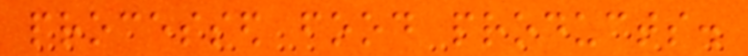processed food products.
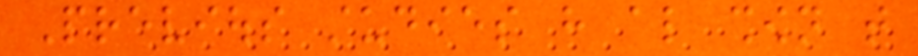Previous studies have also shown that
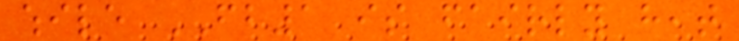while FB1 is fairly heat
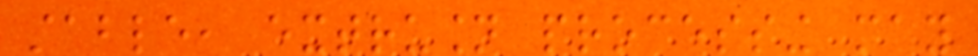stable, extrusion processing may
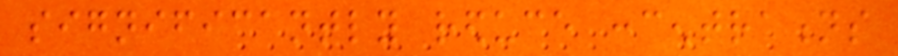significantly reduce concentrations
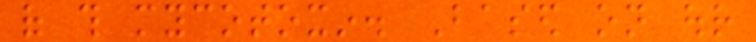of this mycotoxin. Based on our
